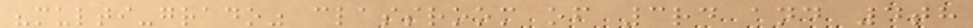"multi-grado" classroom of 3rd and 4th
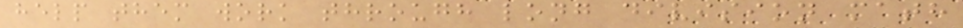help them work through long division math
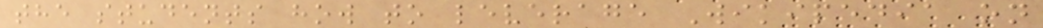the students how to leverage Wikipedia on
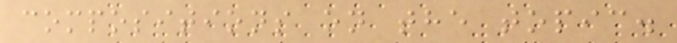compositions on the topic.
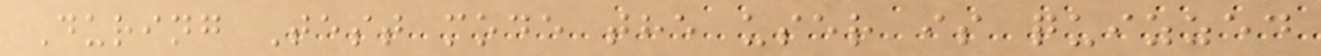During Test mode the user is quizzed
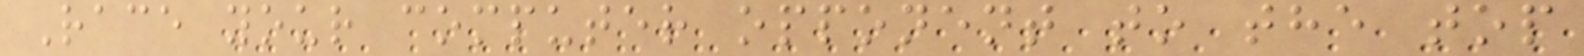Race your computer opponent to the top
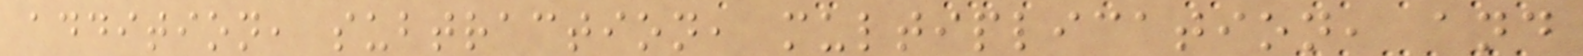addition, subtraction, multiplication, and
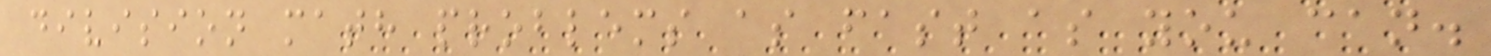division math problems as fast as you can.
